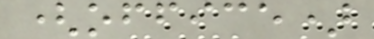(office)
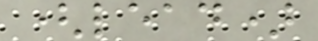(lead)
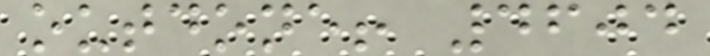outdone! 4604
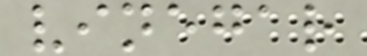vinegar
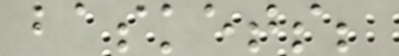baskets;
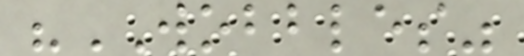"WOBBLES"
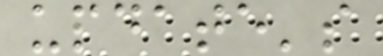update's
